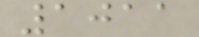1011
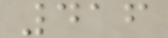416
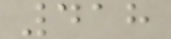418
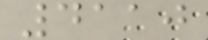4110
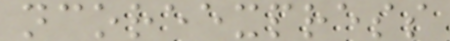ncoreexpress
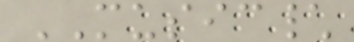MUSIC\
